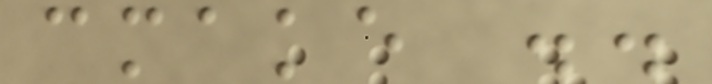cmake ..
